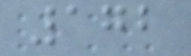172
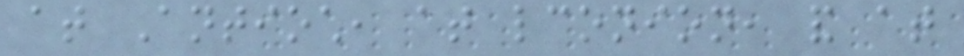at Antioch, at lconion, and at
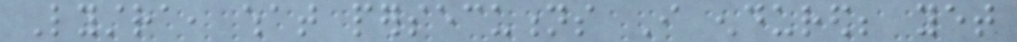Lystra, what persecutions I endured; yet
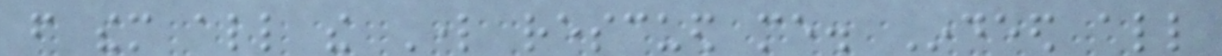from them all the Lord rescued me. Indeed all
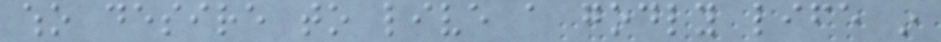who desire to live a godly life in
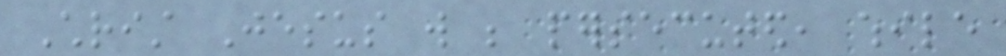Christ Jesus will be persecuted, while
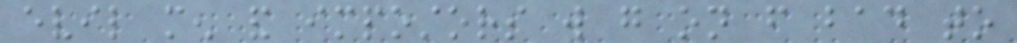evil men and impostors will go on from bad to
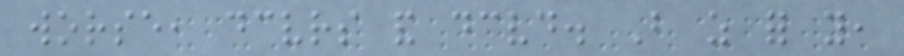worse, deceivers and deceived. But as for you,
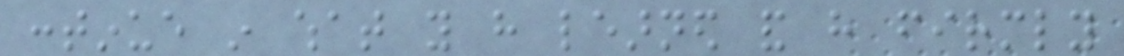continue in what you have learned and have firmly
